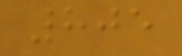805
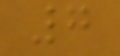7
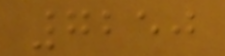7250
